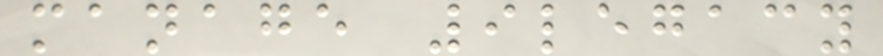manage 9legacy
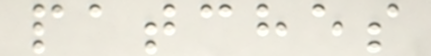patches
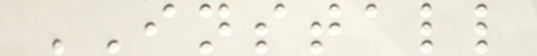INSTALL
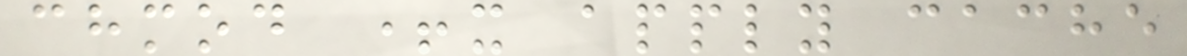chmod +x apply cache
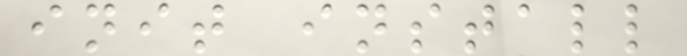init install
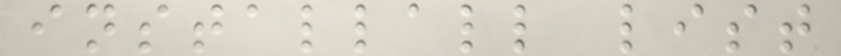installall list
